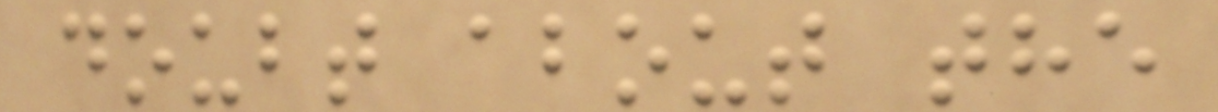doubt about the
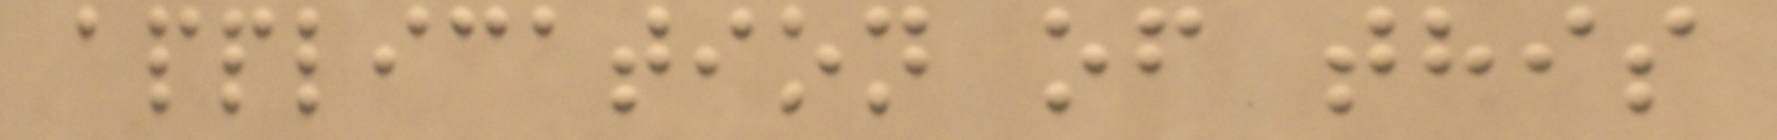application of this
